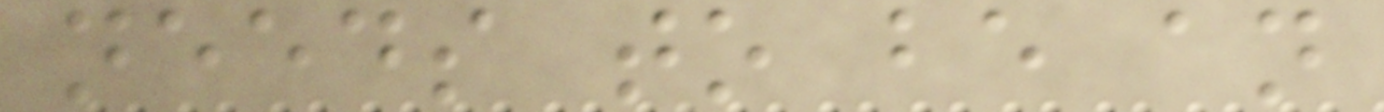needs to be an
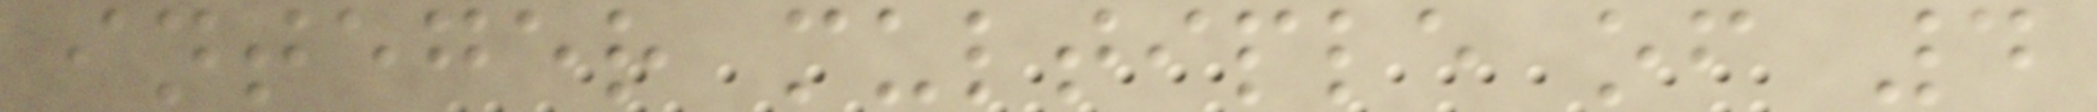integer multiple of 4
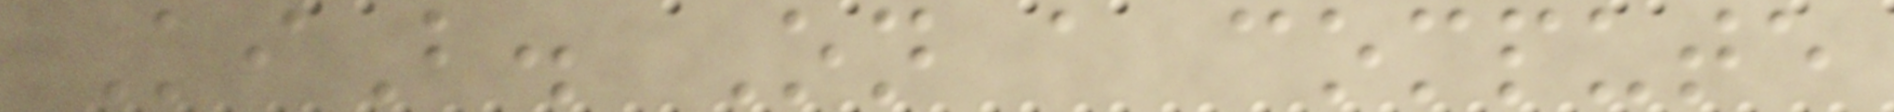KiB. On a compute
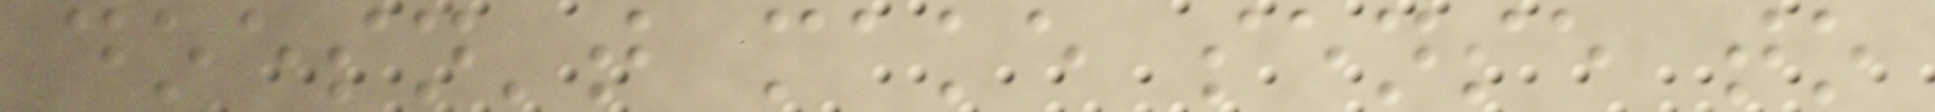doesn't make sense to
